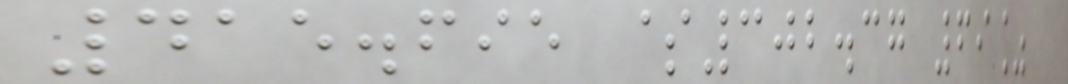415.695 $302.37 69%
